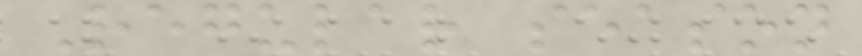Regular season
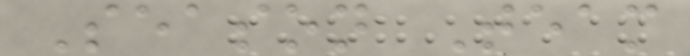Season Team
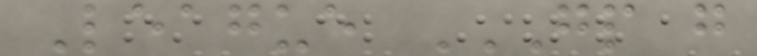League GP G
